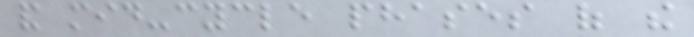and mid-cycle phases of the
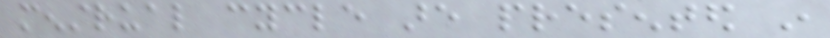menstrual cycle are presented in
